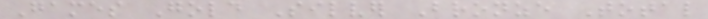Games Gold Silver Bronze Total
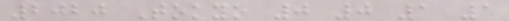2020 Tokyo 0 0 1 1
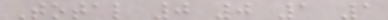Total 0 0 1 1
